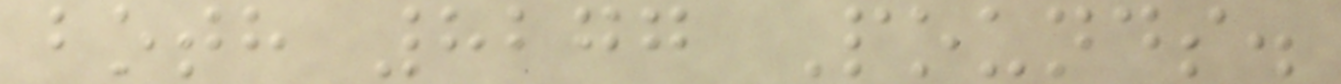both 8277 Pounds.
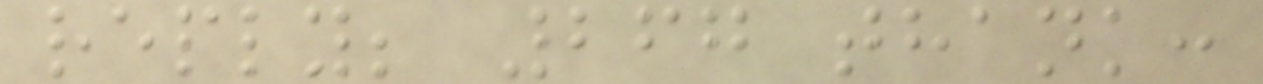reply; 267 thank:
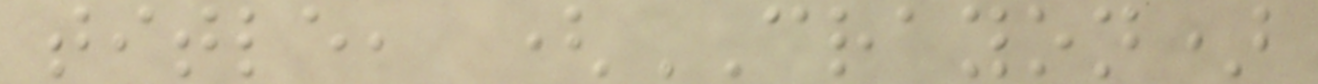title, (CRAYON)
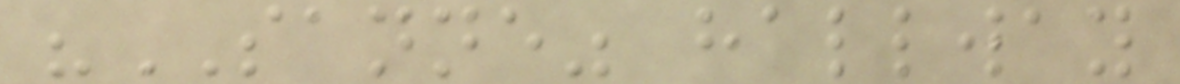"SANNE" hallway
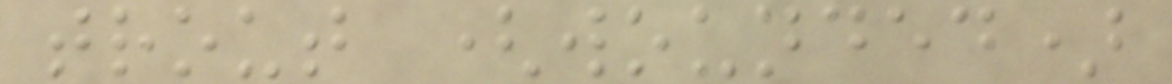trout (wounded)
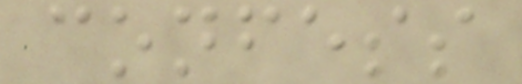confess
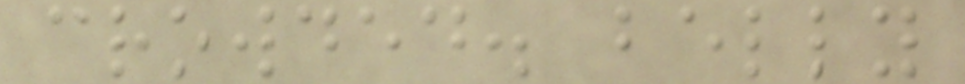crowded. belly
